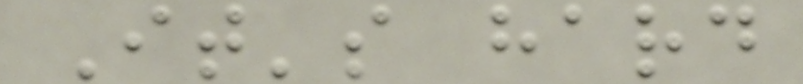It's hard
